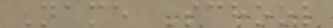Name School
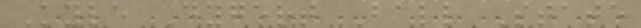Kyle Dygert Ball State
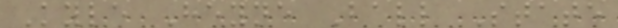Kyle Heyne Ball State
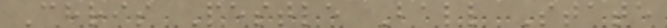Chris Pestle Ball State
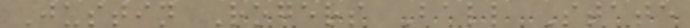Justin Rogers Ball State
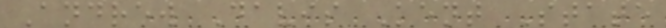Andrew Davis Kent State
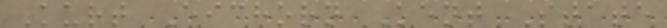Kurt Eichorn Kent State
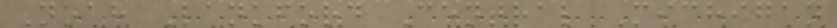Noah Lankford Central Michigan
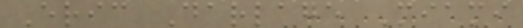Eric Darlage Miami
